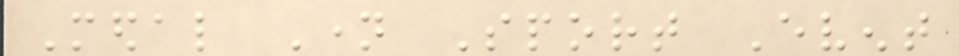Medal Name Sport Event
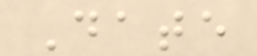Date
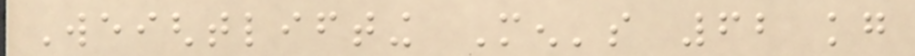Weightlifting Men's 62 kg
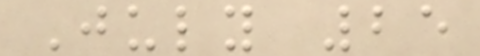July 25
